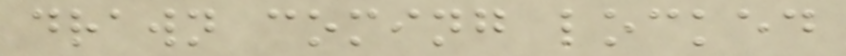drawn coming locked
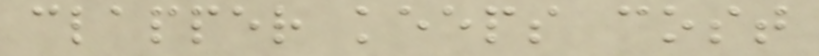clapper keeps cost
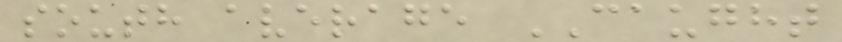south average CAUGHT
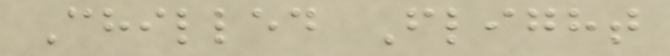Chilled Flight
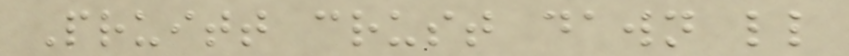Pruitt crust dawn ll
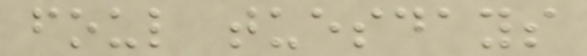foul tuesdays
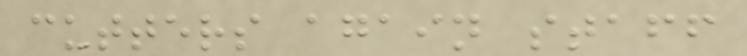cutters again staff
